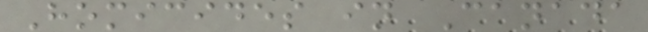Homicides in Canada
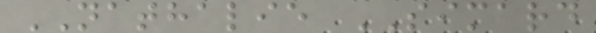NATHALIE SIMARD
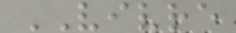VIVRE
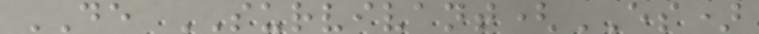DE SURVIVANT(ES)
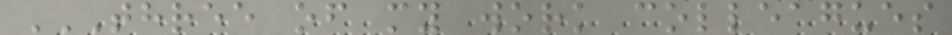THREE OF MY WORK COLLEAGUES
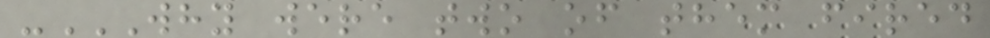-WHY WERE TWO OF THEM FIRED
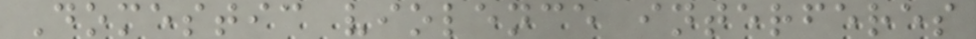Domestic violence interferes
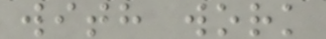with work
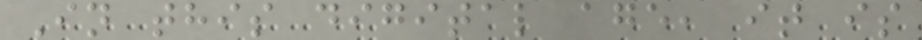In this digital age, it is
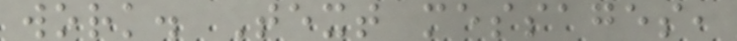work. Text messages,
